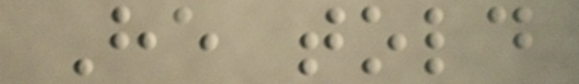He told
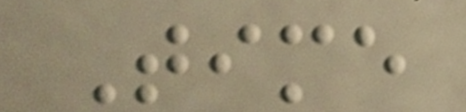Time
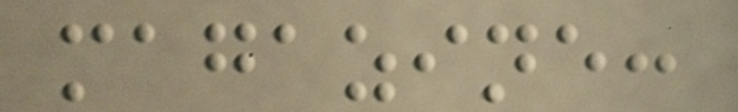magazine:
